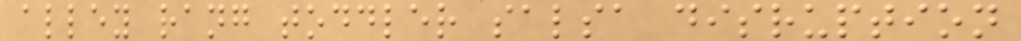alley rang toddler salsa disruption
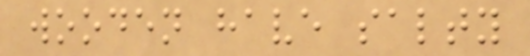wooden have salty
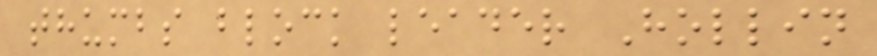thumbs block leader Hollin
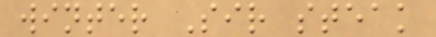winter Sir steak
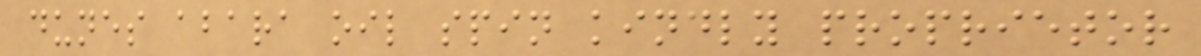dunes abara oil spin kindly proprietor
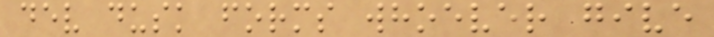dev dusk forms whoever give
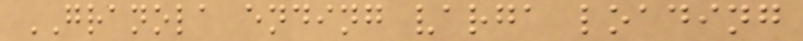GRANOLA ending varga loading
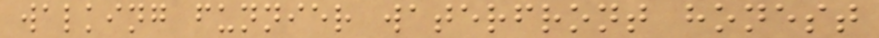walking funnier waterfront honest
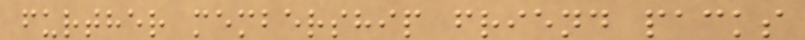further membership friend packs
